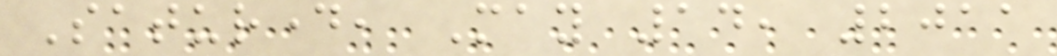Saturday, May 14, 2011
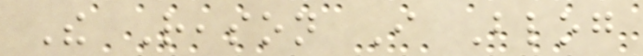The Reason I Blog
